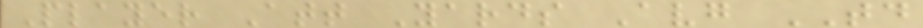Player Att Yards Avg TD
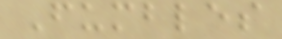Fumbles
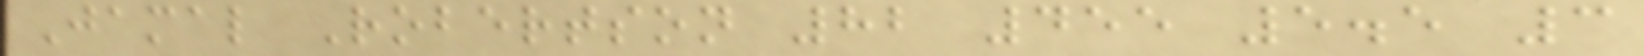Jamal Robertson 82 455 5.5 3
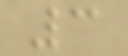3
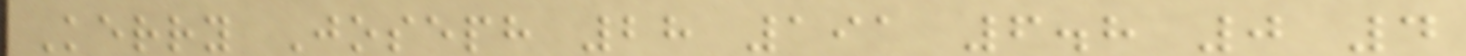Kerry Joseph 28 191 6.8 0 4
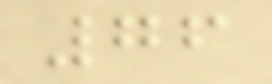76
